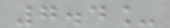7.4_
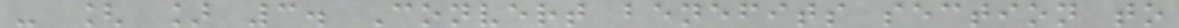- [ ] 3. Convert benefits section to
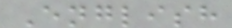English
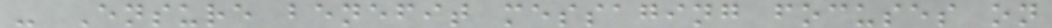- Ensure benefit messaging focuses on
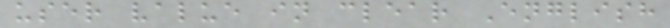user value in clear English
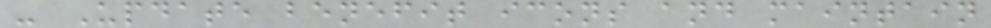- Update benefit icons and maintain
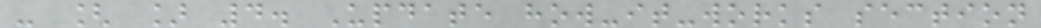- [ ] 4. Update how-it-works section
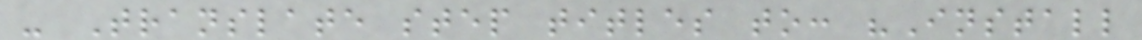- Translate step titles to: "Install
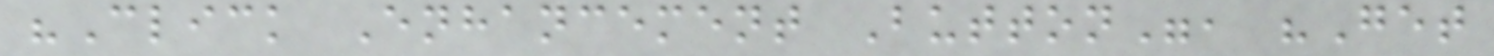"Click Enhancement Button", "Get
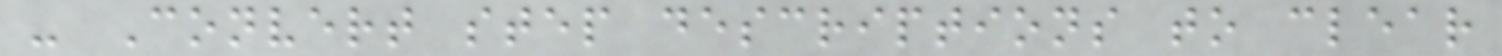- Convert step descriptions to clear
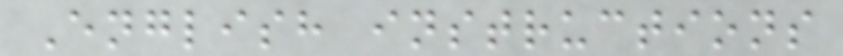English instructions
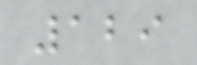129
